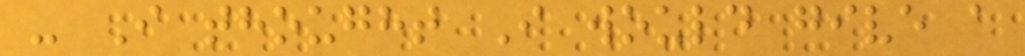- I thought I would give a
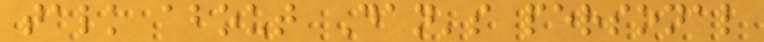talk about Dan's personal
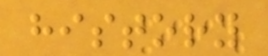history
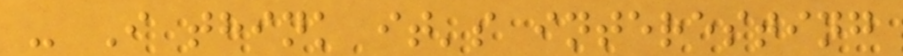- I think it's interesting
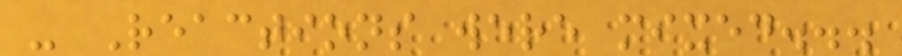- Reactions were mixed...
